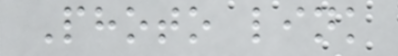Photo link
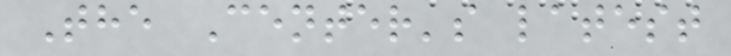The Center's latest
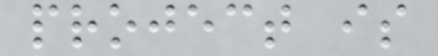project is
